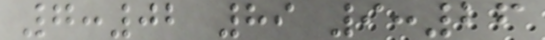7:02 89 9:26
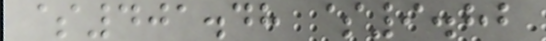$401.48 $9.82
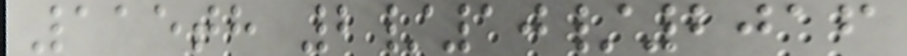115th 2/10/2016
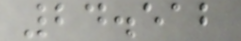24.512
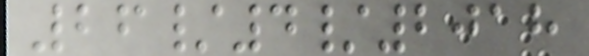26/4/2018
